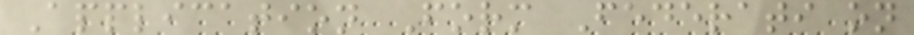Application Form Federati on
